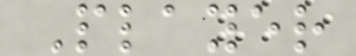Player
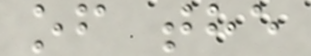of the
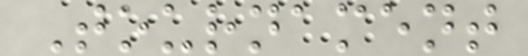Tournament
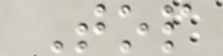Top
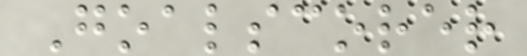Goalscorer
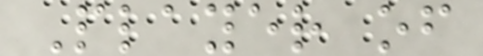Player of
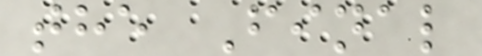the Final
